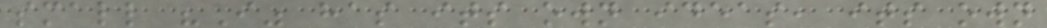small "I" has its own ideas, its own
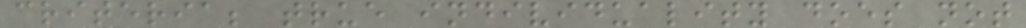criteria; true individuality does not
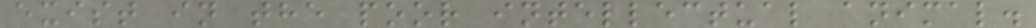exist in the poor intellectual animal.
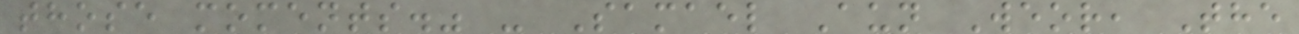those moments." - Samael Aun Weor, The
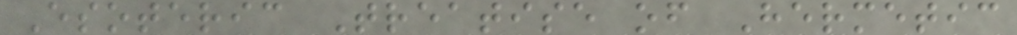Esoteric Treatise of Hermetic
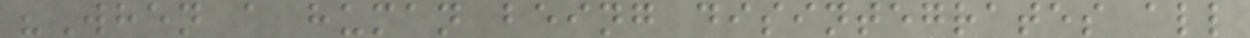"When a human being disintegrates all
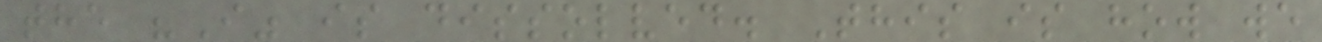the "I" is dissolved. This is how we
